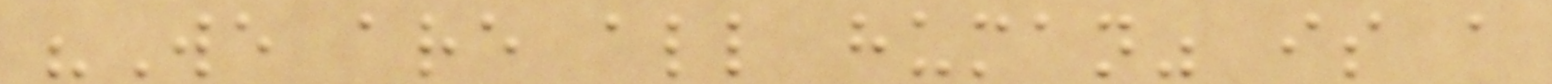"We are all human" is a
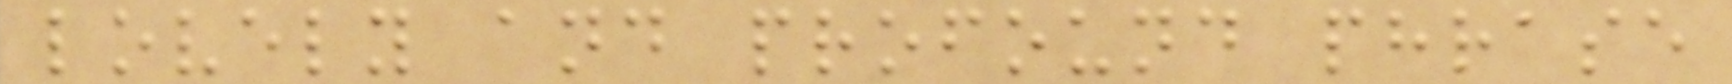lovely and profound phrase
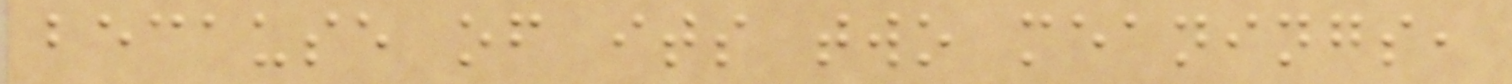because of its two meanings,
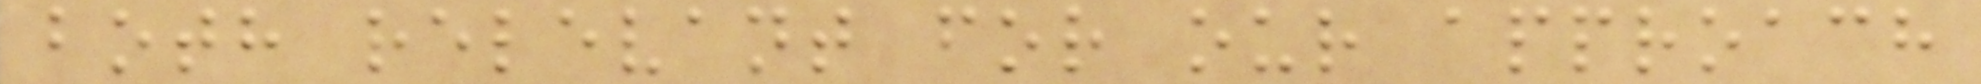both relevant for our approach
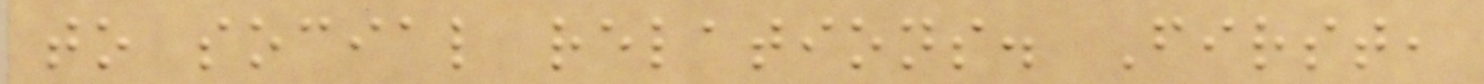to social relations. First,
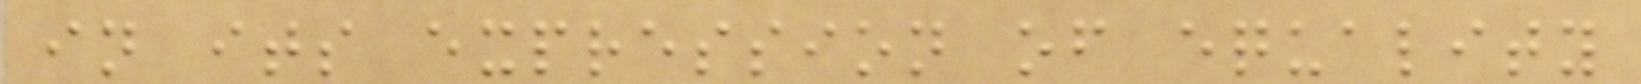in its expression of equality
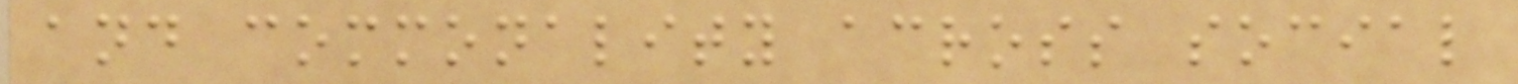and commonality across social
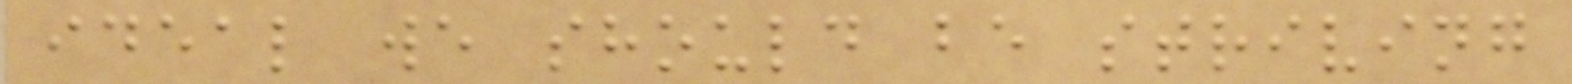ideal we should be striving
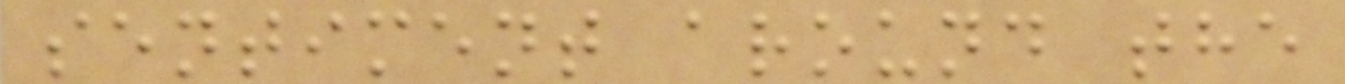sentiment around the
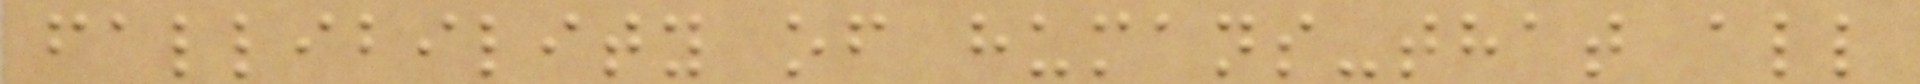fallibility of humans-that all
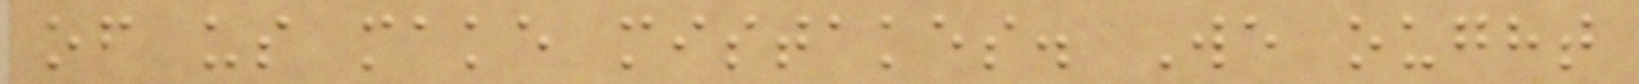of us make mistakes. We ought
